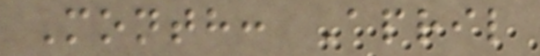Month: April
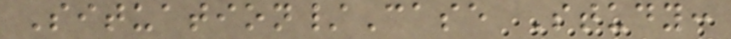Situation/Case Study:
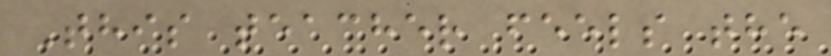This teacher feels the
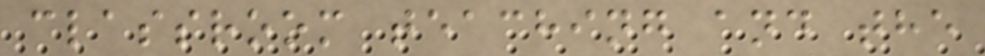classroom teaching and the
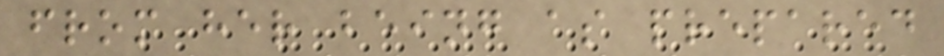from her being as prepared
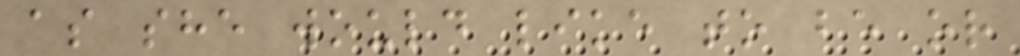as she would like to be or
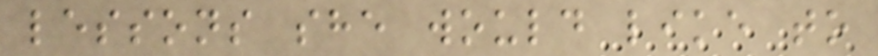lessons she would like to
